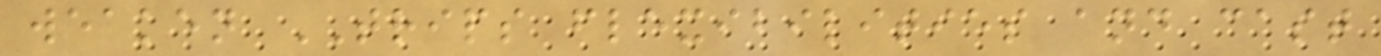weaken TRIPS flexibilities and cast
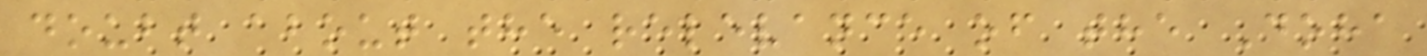doubt about the relevance of the Doha
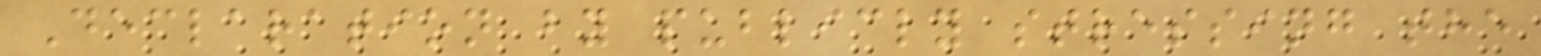Declaration by publicly stressing the
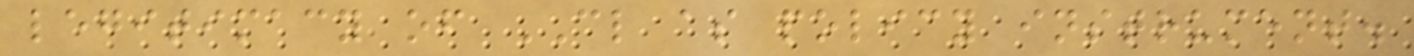legitimacy of CL as policy instrument.
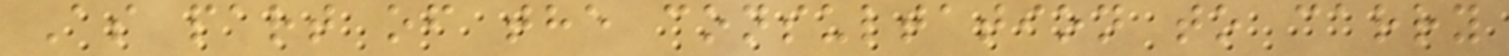As part of the consultation to carry
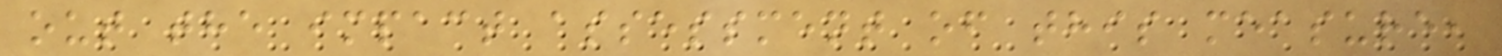out the impact assessment of this measure,
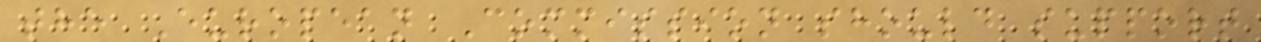the European Commission should support
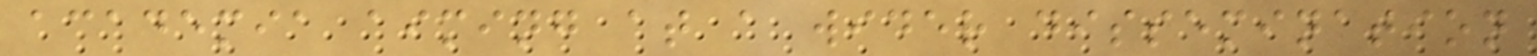academia aiming at a wider dissemination
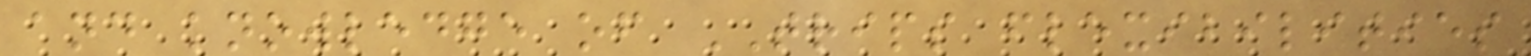and knowledge of TRIPS flexibilities
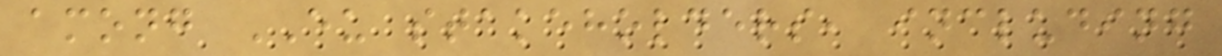among EU stakeholders, including
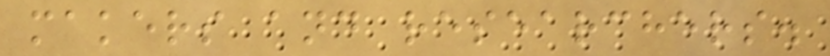makers and researchers.
